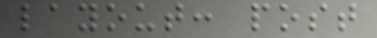layout: post
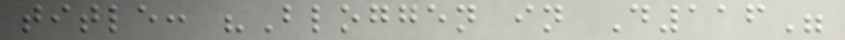title: "Bloggen in D116"
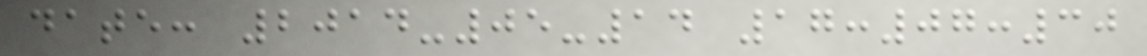date: 2014-05-14 17:07:30
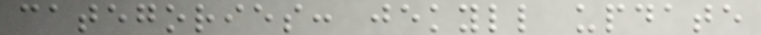categories: jekyll update
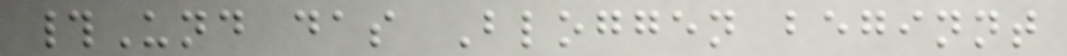#Und das Bloggen beginnt
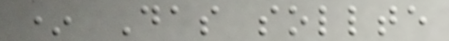* Das sollte
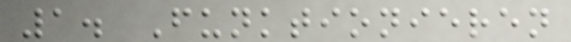1. Funktionieren
